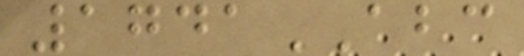1741ABC
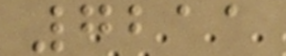7211
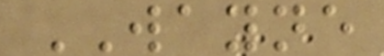WAYNE
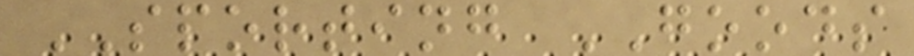SPORTING GOODS
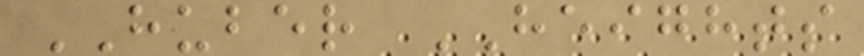HUBER HEIGHTS
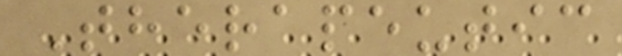Therapeutic
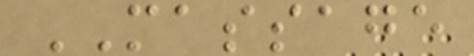MASSAGE
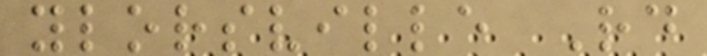ylorsville Rd
